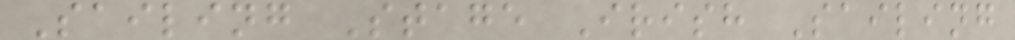Sailing Stage Irish Sailing
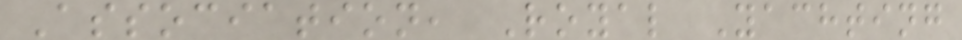Association, Royal Yachting
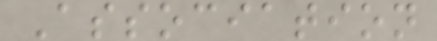Association
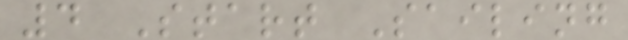4 Start Sailing
